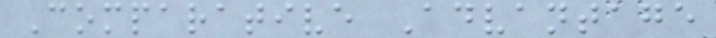Comparative Advantage
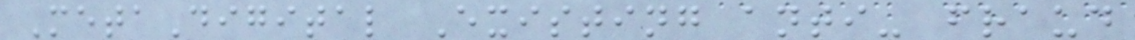MetaDigital Existing anti- fraud
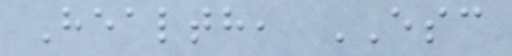Health, ESC
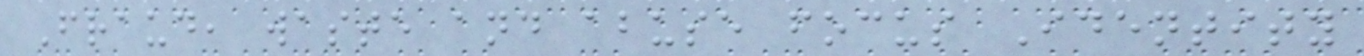Fraud, waste and abuse focus Identity
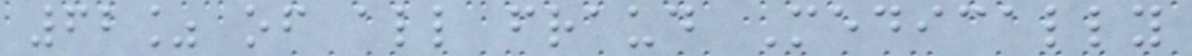62% of all fraud Medically
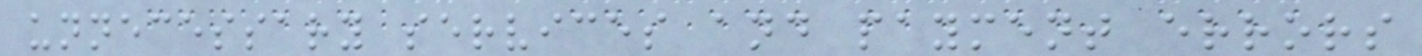unnecessary services and payment errors
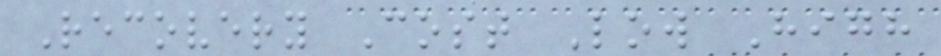Recovery Cost Low High
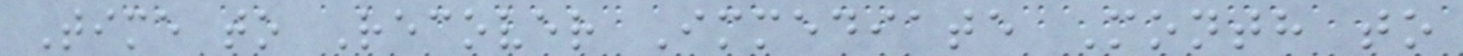Time to Recover Immediate Month to
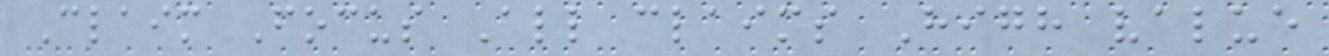Claim Focus All claims High value
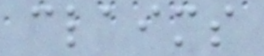claims
